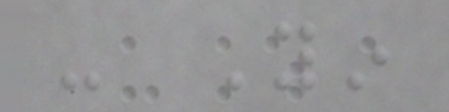- Yin
